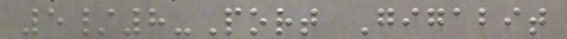5/8-Port Gigabit
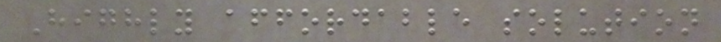Highly affordable solution
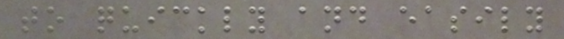to quickly and easily
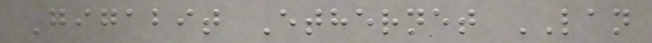Gigabit Ethernet LAN
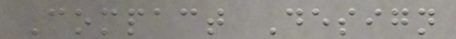Compact Design
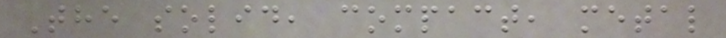The solid, compact, metal
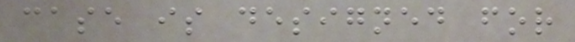case is designed for
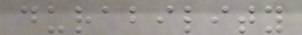durability
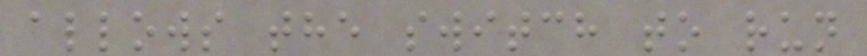allows the switch to run
